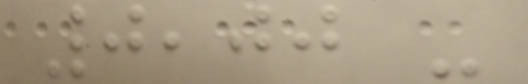0,00 -
